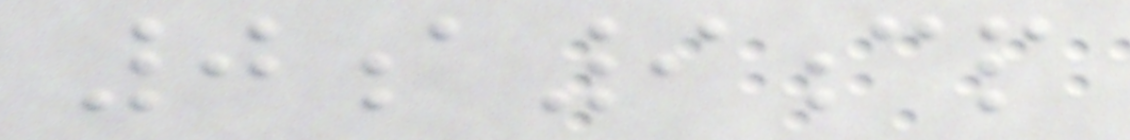0a9cp
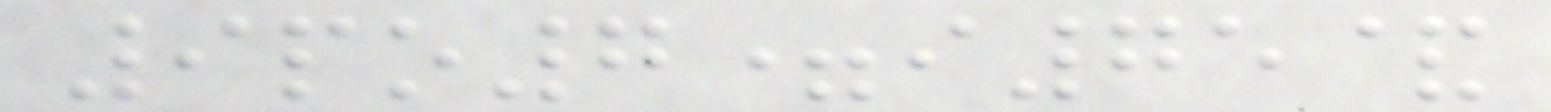9po7=i75&
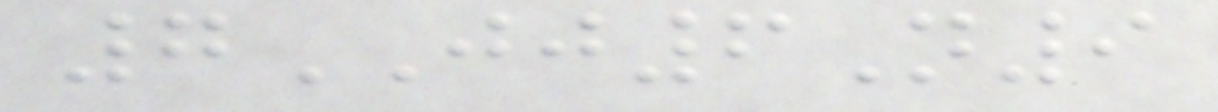7JJ6N9
